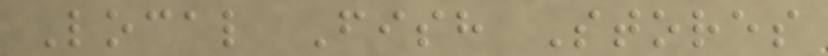Local Fish Stores
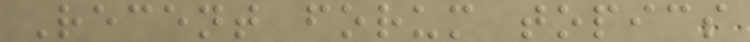Recent forum topics
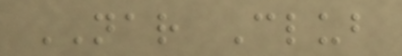NAR Club
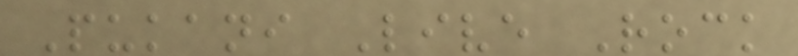Pukani Live Rock
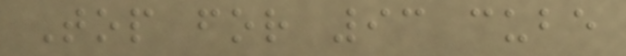Top for 93 cube
